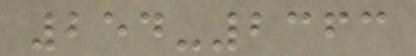254-2363
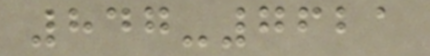847-7621
